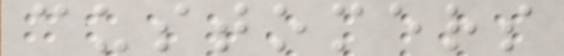customers
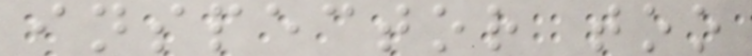inspector too
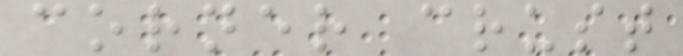corner crust
